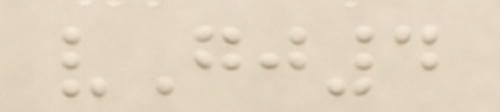vGj4
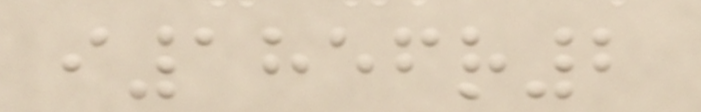i1856r2
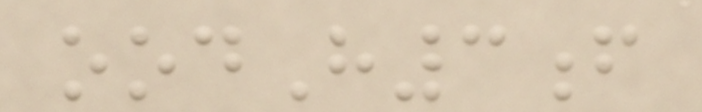oodH3f
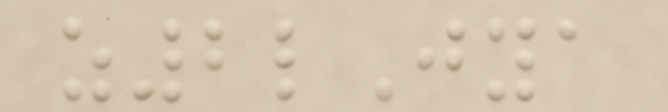z2lJya
